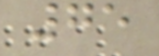75
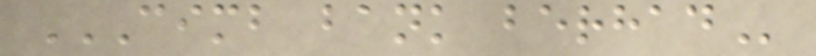CIMB BANK BERHAD
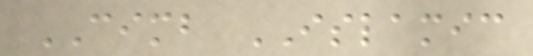CIMB ISLAMIC
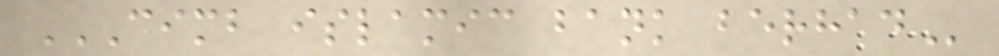CIMB ISLAMIC BANK BERHAD
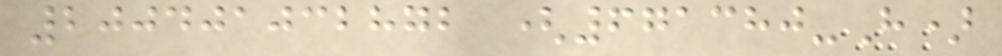200401032872 (671380-H)
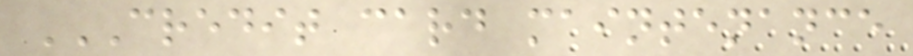CREDIT CARD MAINTENANCE
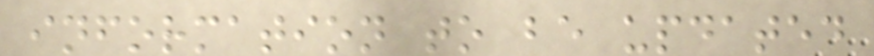information to be updated
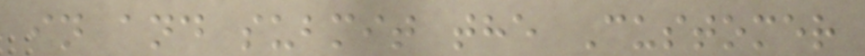in and submit the Customer
